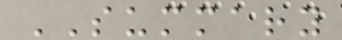SUMMARY
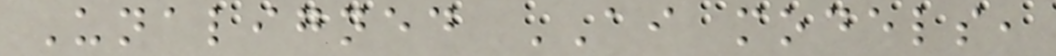Unaligned AI models,
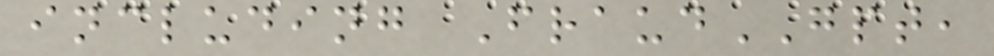including FraudGPT,
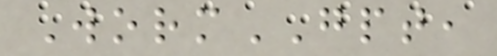WormGPT,
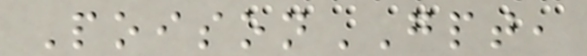PoisonGPT,
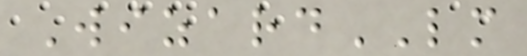WizardLM
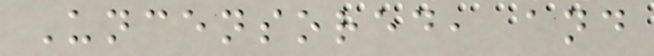Uncensored, and
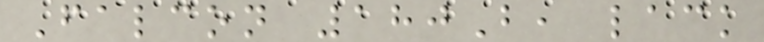Falcon 180B, lack
